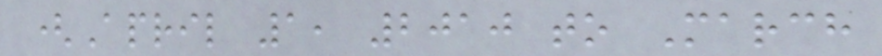(April 1, 2010 to March
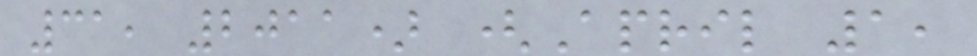31, 2011) (April 1,
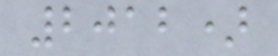2012)
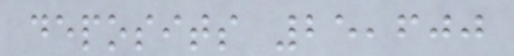deposits 25,600
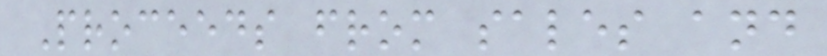Proceeds from sales and
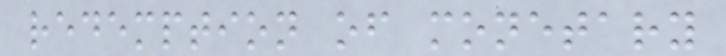redemption of monetary
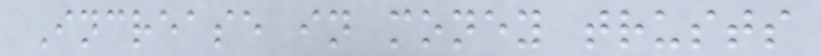Increase in money trusts
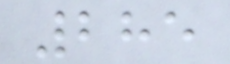285
